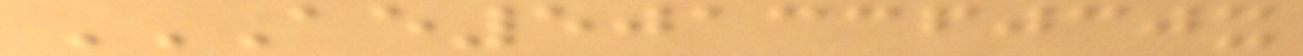AE501336030X
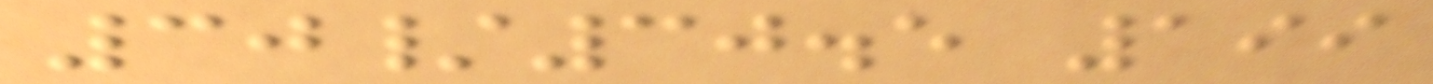30/30.5 199
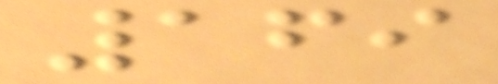169
